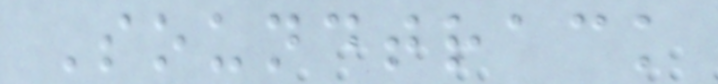Soundtrack
